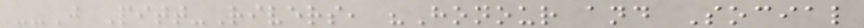--J Pitt-Rivers, "Honour and Social
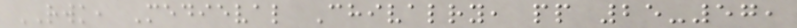RWK, Medieval Chivalry, pp 25-57,
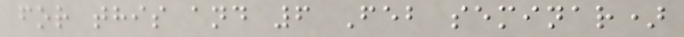for this and 6 Feb seminar)
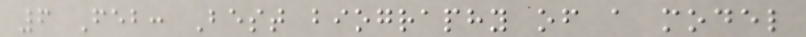6 Feb: Best biography of a model
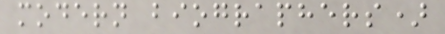modern biographers)
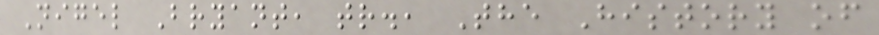Nigel Bryant, tr., The History of
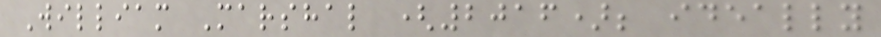William Marshal (2016); ideally
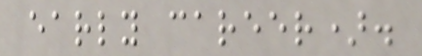early career).
